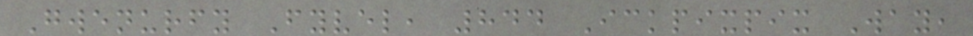Gwenurfy Fyvel, 844 Ickpixpix Way,
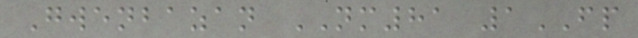Gwenbazan NM81 1FP
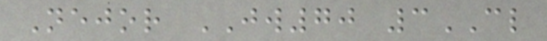Nejor JW70 3CL
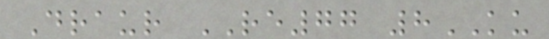Draur RE77 8KU
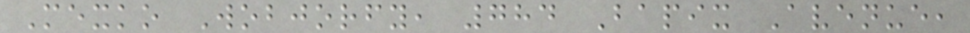Mexko Wobjorfy, 784 Bapix Avenue,
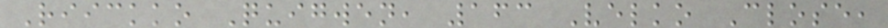Riickko Quigwen, 163 Velko Close,
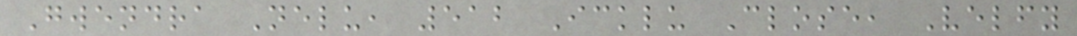Gwendra Nelu, 512 Icklu Close, Velfy
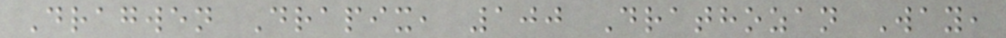Dragwen Drapix, 100 Drathozan Way,
